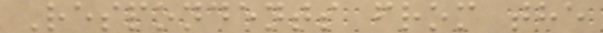Respondents from the
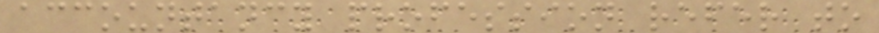accountancy profession refer to
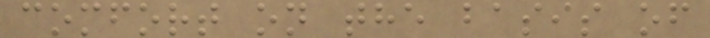comfort on the basis of
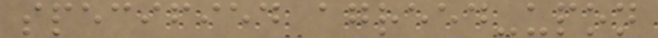specified agreed-upon
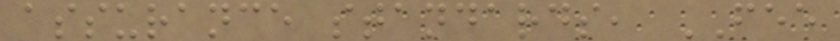assurance standards, FEE
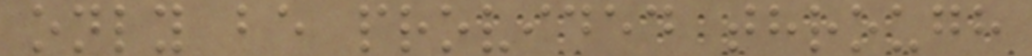only be provided through
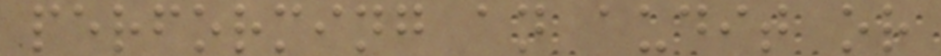performing an audit or
